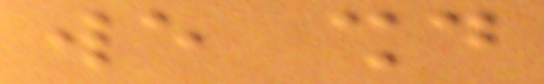we should
